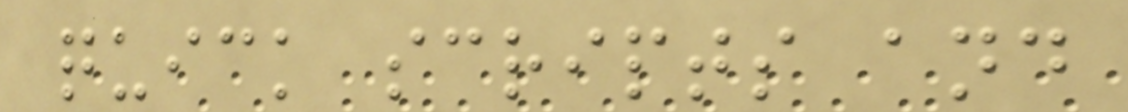quick scripts and
